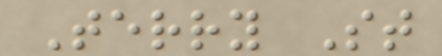Terry St
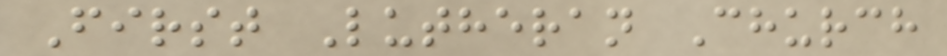First Lutheran Church
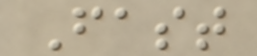Fast
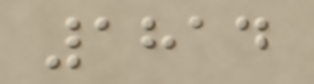1814
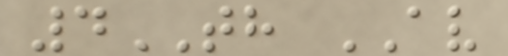4TH AV
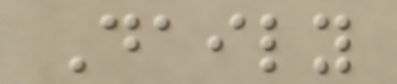Daily
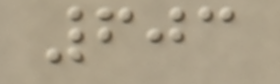603
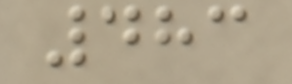483
